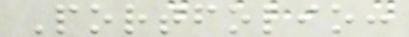Portfolio:
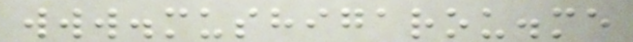www.mushigarou.me
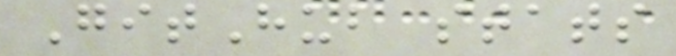GitHub stats
